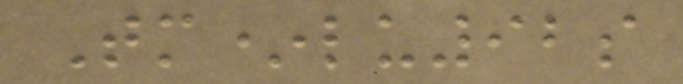Tm*lu92s
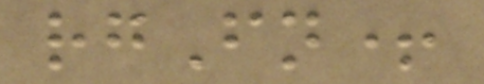rgFn+
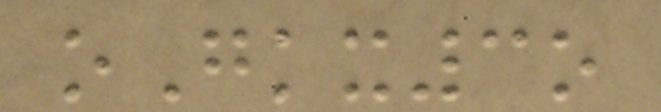oGkx3o
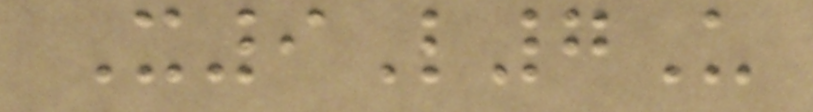X9L7U
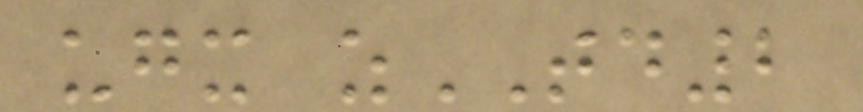ugx zTD2
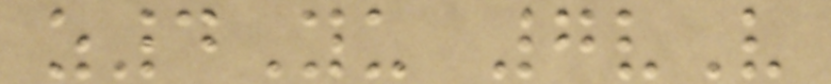z4Yu 7vV
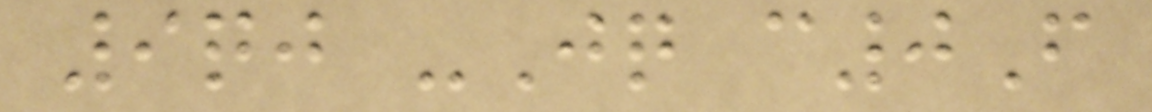9qj -Jq c0F
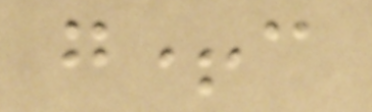g+c
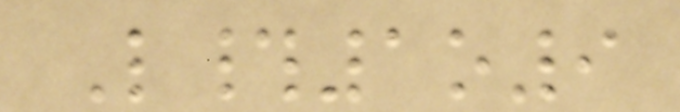L#1o9
